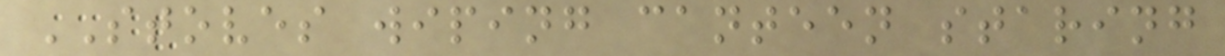STOVES wiping canteen staring
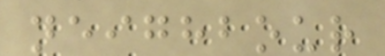neighbour
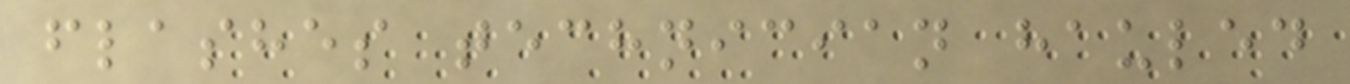flashes technician hauled
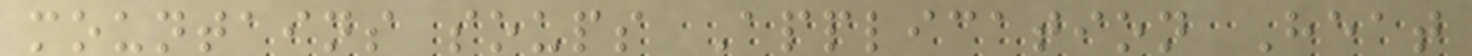mountains soups Application Heat
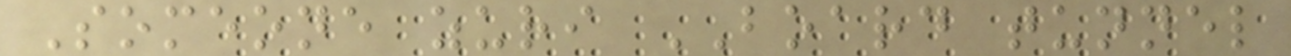Someone zuri BOARD tunnel
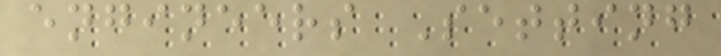engineers Setting
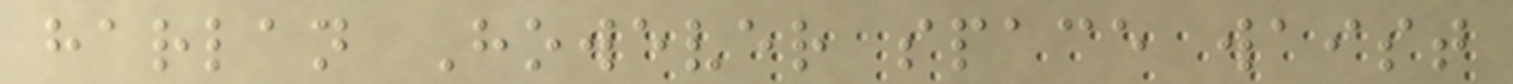harlan However space waist
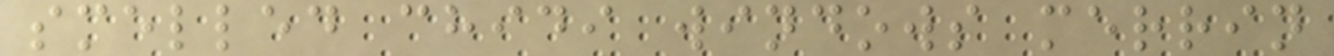smelled chidi windows merrin
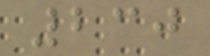230
